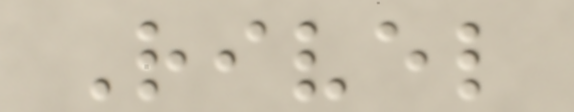Rivel
